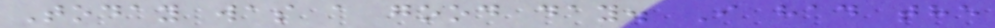Today was a good day. I had the
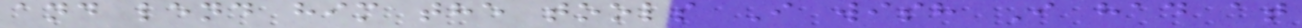and lend him the tools I wish I had at
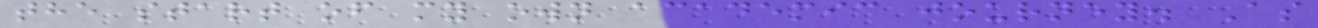the start of my own academic journey. As
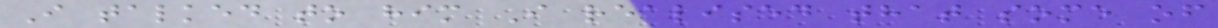I talked to him I realised that some of
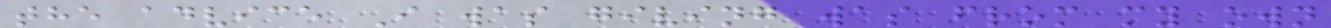the advice I was giving was from my own
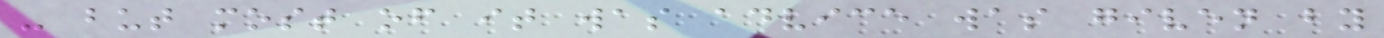- but most of it was advice was given by
